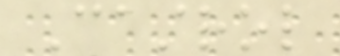Castrol
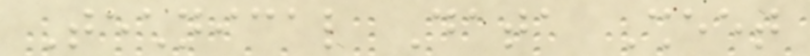Technical Data Sheet
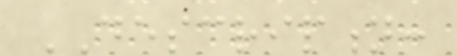DESCRIPTION:
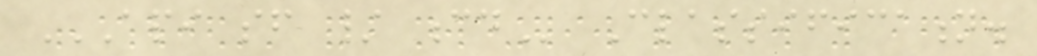API SF / CD Classification.
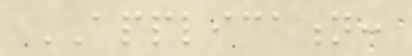APPLICATION:
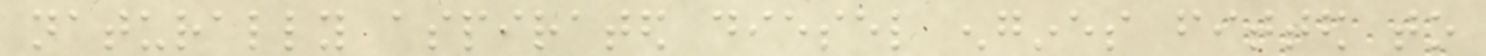naturally aspirated diesel engines fitted to
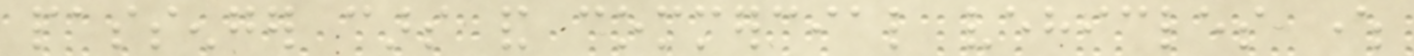passenger cars and commercial vehicles where
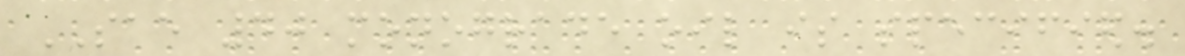SAE 40 monograde oil is specified.
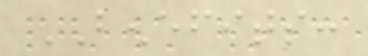BENEFITS:
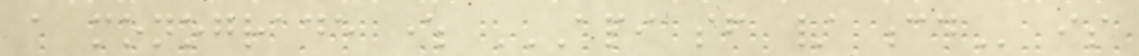a monograde where API SF / CD is
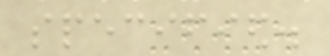specified.
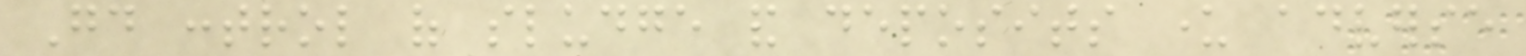Good control of sludge and deposits under adverse
